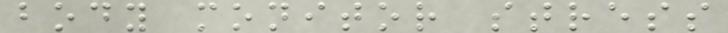body monitor stress
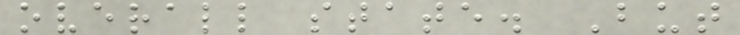overall state. But
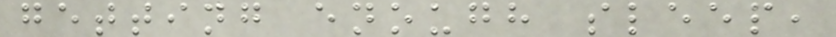getting enough sleep,
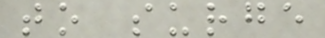to surge
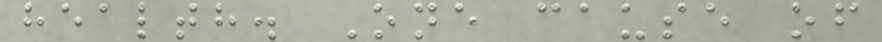health. One cause of
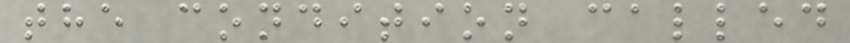the condition called
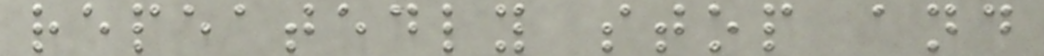repeatedly stop and
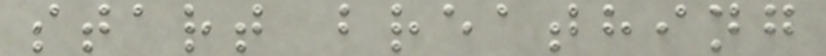start breathing
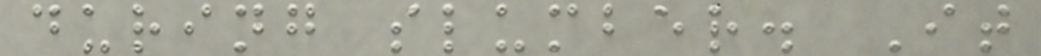during slumber. It
